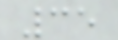35
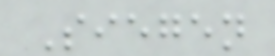Siegen
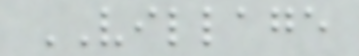VILLAGE
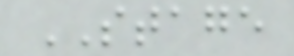STAGE
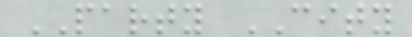PARTY CITY
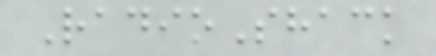RadioShack
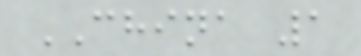CHINA 1
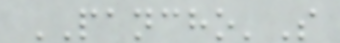PANCHO'S
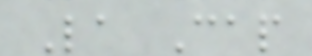La Cap
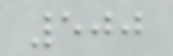500
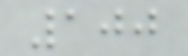100
